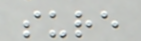sure
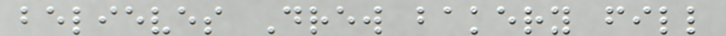believes Drew bakery fill
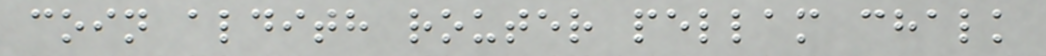coin aldith router pellam chalk
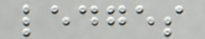ledges
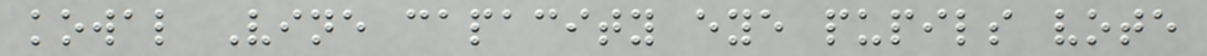kowal Vine capacity eye pupils vote
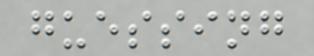guessing
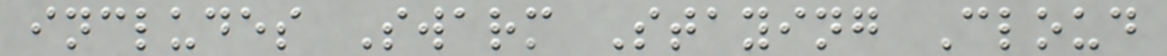includes Swarm Staying Cloud
